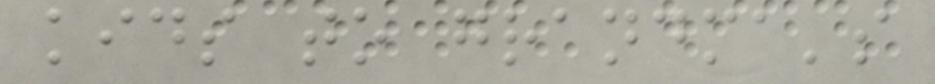kids to grandma's
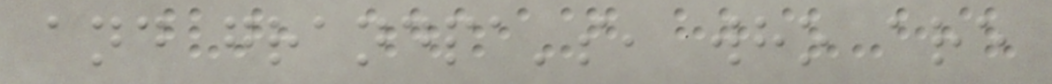and grandpa's, who are
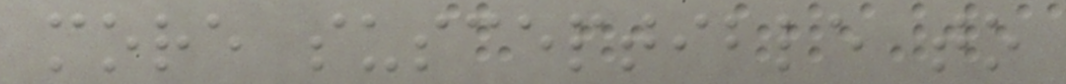more susceptible to
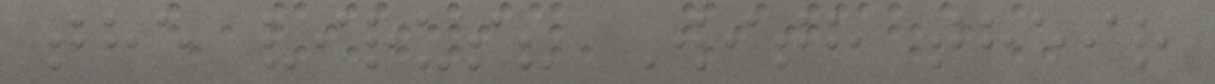the virus? With their
